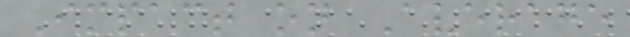Impact on Average
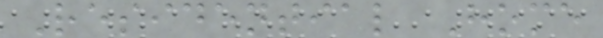Residential Home
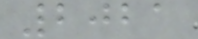2021
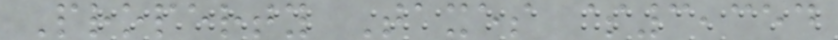Property Taxes $3,354
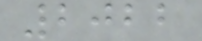2022
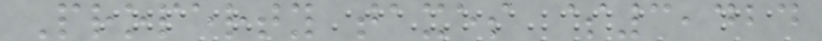Property taxes $3,424
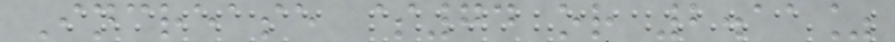Increase $74 or 2.11%
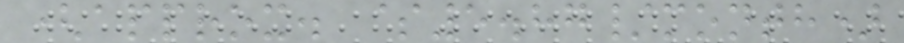(approx. $5.87/month)
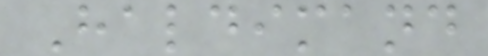Haldimand
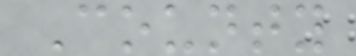County
